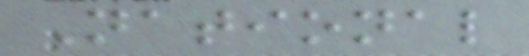National
